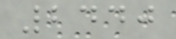2440
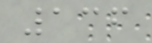136
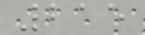215
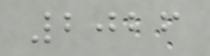2026
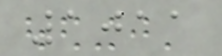1011
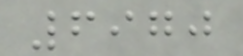6970
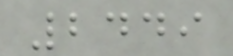2449
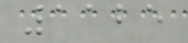1125
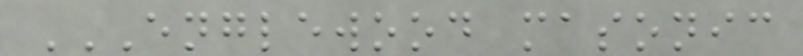ENGLEWOOD MASONIC
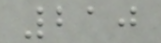210
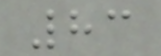83
